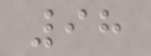98
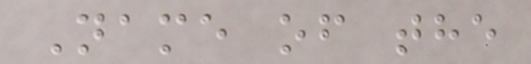Name of the
